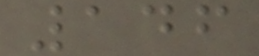146
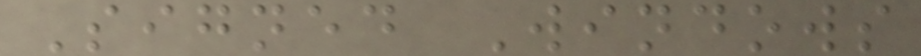Signed Windows
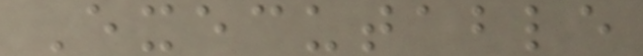Executable
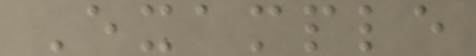Example
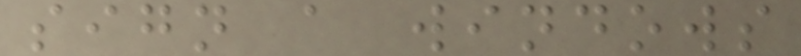sign a windows
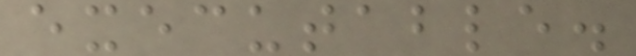executable.
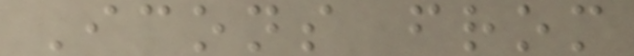Icons from
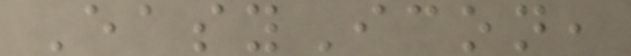EasyIcon,
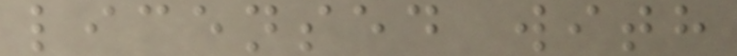licensed with
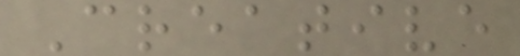Creative
